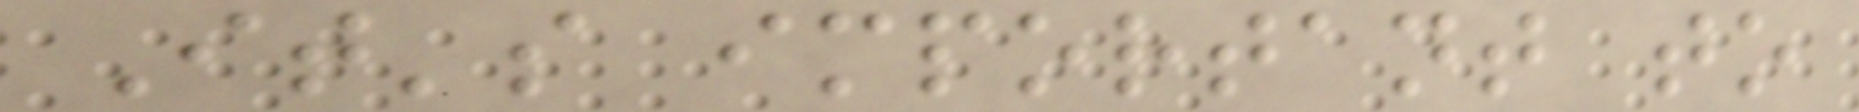It's important to
